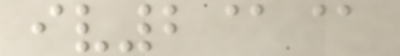iv2@@
